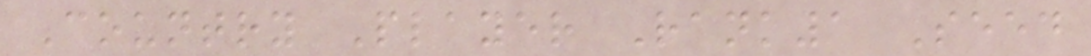Country Player Rank1 Seed
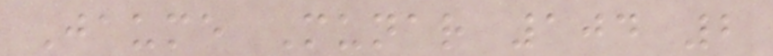Jaume Munar 104 2
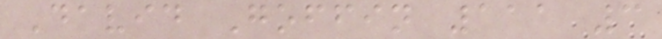David Goffin 111 3
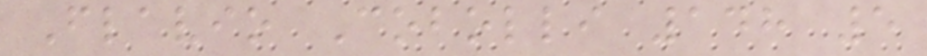Flavio Cobolli 148 5
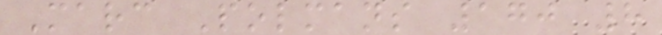Marc Polmans 170 8
